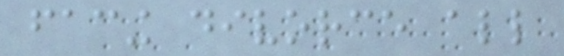facing divorce all
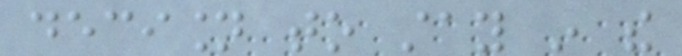decision to stay in the
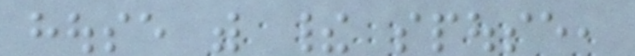house with their spouse,
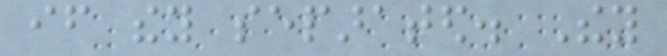if they separated. They
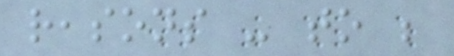reasons - to be
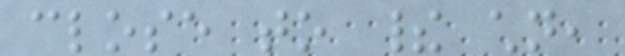close to their children,
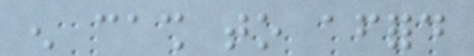enough cash to afford
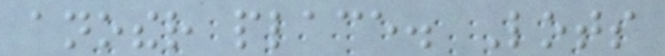another place. Lots
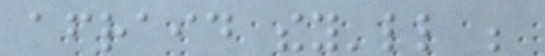afraid they'll be
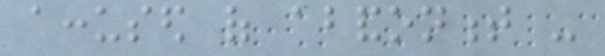accused of abandonment -
